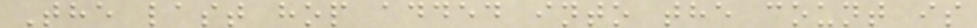The last hop added into the count is
